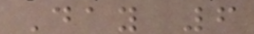Day 6
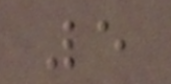5
